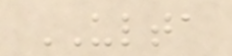ULTA
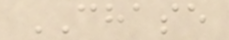CHASE
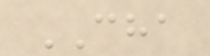CHA
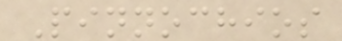Pinnochios
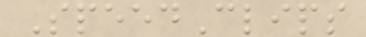SpeedClips
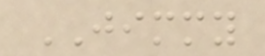JIMMY
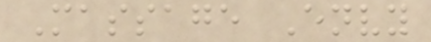Massage Envy
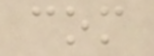com
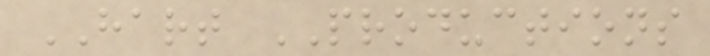HART PRODUCTIONS
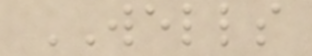WELLS
